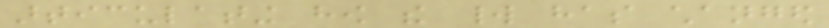articulating how the world has changed
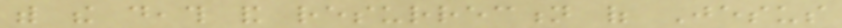with the death and resurrection of Jesus
